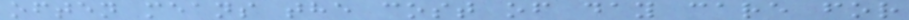often means the cost of day care for
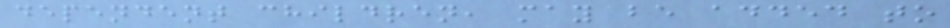dependent children, may be added to
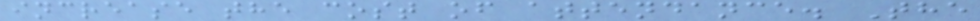increase the cost of attendance. The
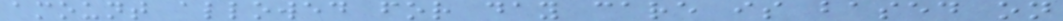amount allowed for day care is based on
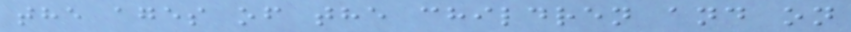the ages of the children and on
